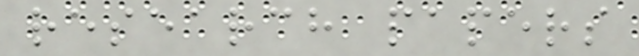research papers
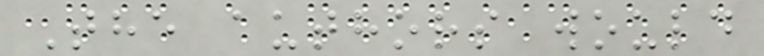The authors would
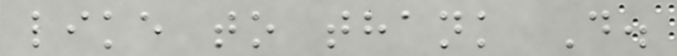like to thank D.
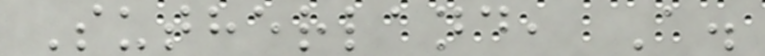Sutherland, A.
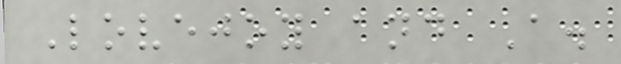Lovejoy and A.
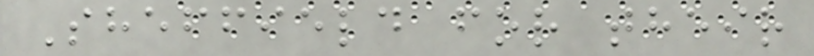Sheffield for their
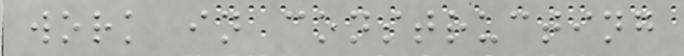work in constructing
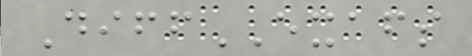DiffEXAFS
